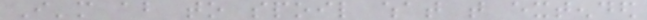I'm about to spoil what that extended
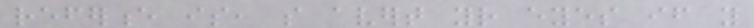reference is, so avert your eyes if you
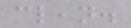clean.
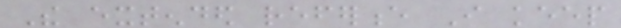The extended reference I keep
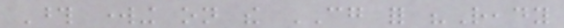Those working on the CG for "Ready
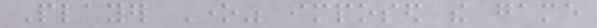Player One" imposed the game
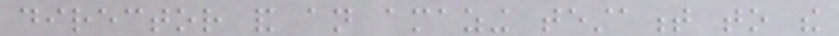director and an amazing testament to the
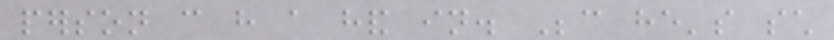person can have a hand in. Because he's such
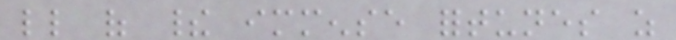little of their immense fortunes as
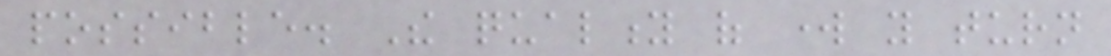possible. The quality of work you turn
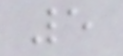5
